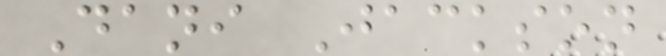Dani Jackson
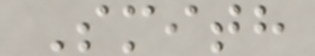Smith
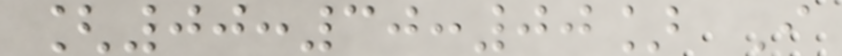[00:30:00] I
